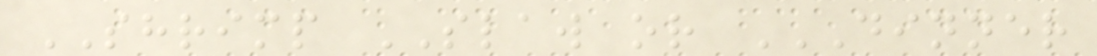SHRIMP SLAW or DINNER
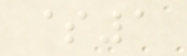$1
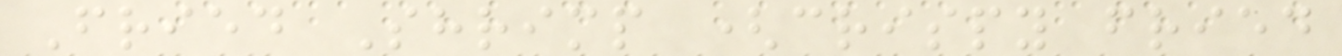Fried Shrimp (crispy fried
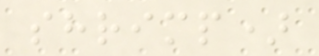shrimp)
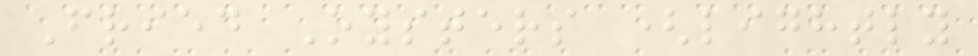Fried Oysters (lightly
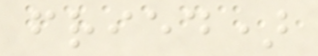fried)
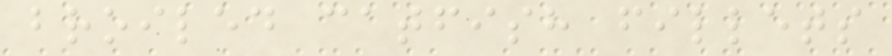broiled catfish fillets
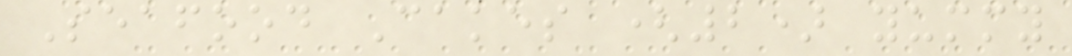Seafood Cakes (2) yummy
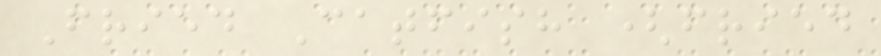Fried Catfish (fried
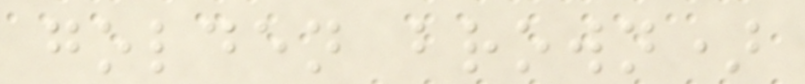golden brown)
